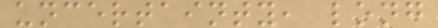uncertainty, long
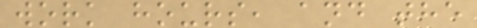work hours, and the
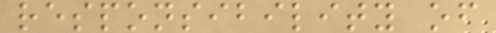responsibility of
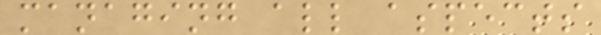managing all aspects
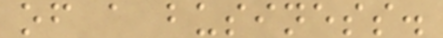of a business.
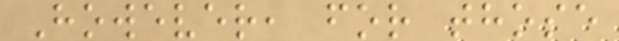However, for those
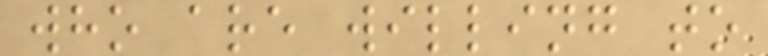who are willing to
